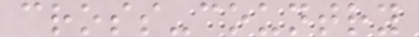cross-country
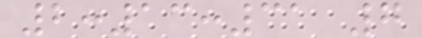2:13:31 7
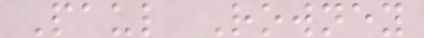Paul Rowney
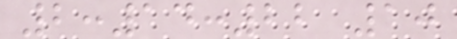2:14:22 10
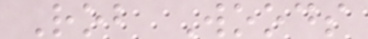Rob Woods
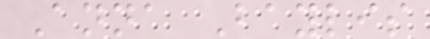Anna Baylis
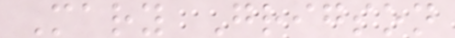Mary Grigson
